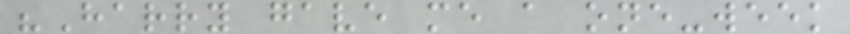"Harry gave me a one-week
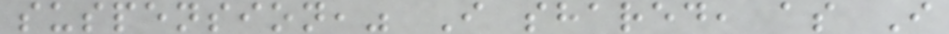suspension," I shared, as I
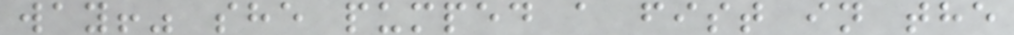way!" she pumped a fist in the
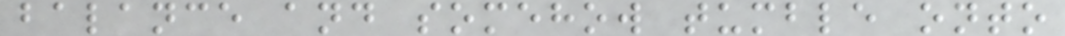balance and somehow tumble onto
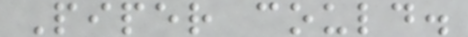Piper could.
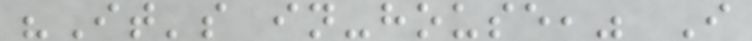"It's in-house," I
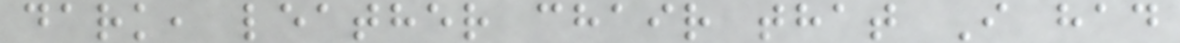dark, leather chair that I had
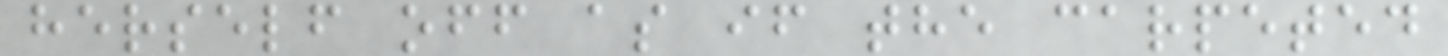herself off as if the carpeted
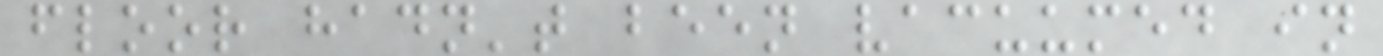floor hadn't been vacuumed in
